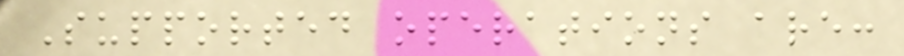Supported operations are:
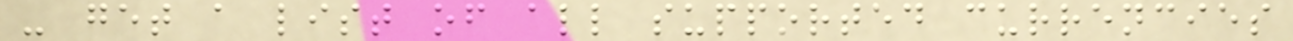- get a list of all supported currencies
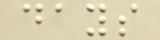days
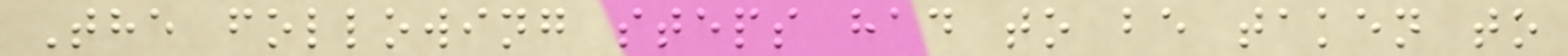The following steps had to be taken to
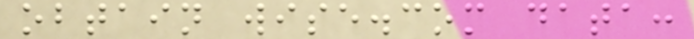obtain wise.com data:
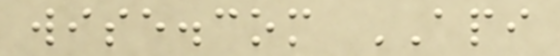wise.com API
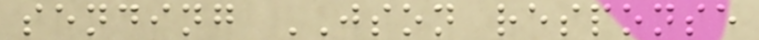sending JSON response
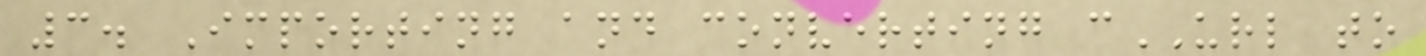3. Importing and converting cURL to
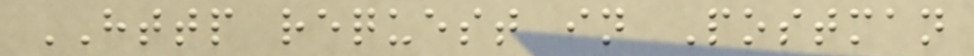HTTP request in Postman
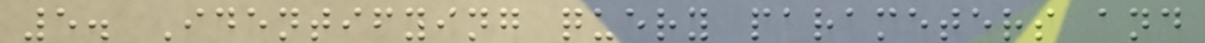5. Identifying query parameters and
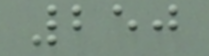250
